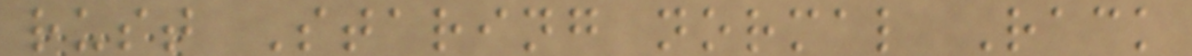rust Staring normal Rack
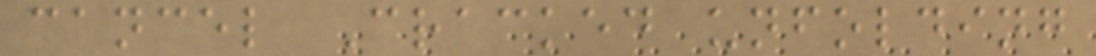cancel Cracked unfolding
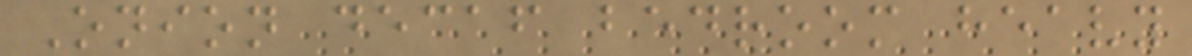Onion decaf bedroom heavy
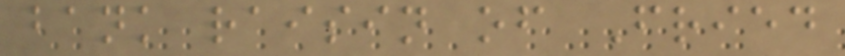bank raisin of Fried
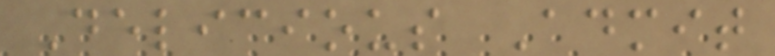Delicious Admit
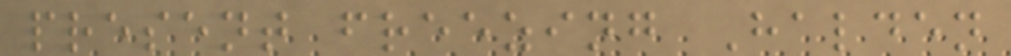present freezing Halden
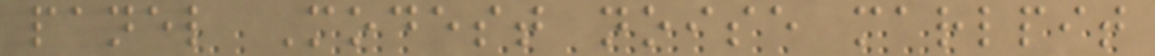panel Modest noise marlpit
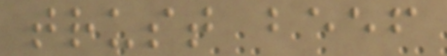trust beef
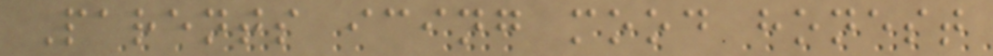Parents icing mood honest
